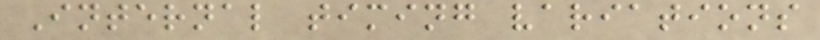Internal timing variations
